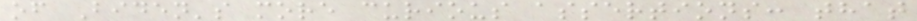of Biden's more curious assertions: that
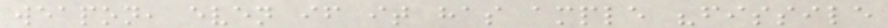weapon, even if it has ample "fissile
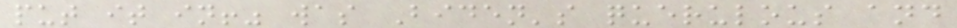put it in!" was Biden's querulous and
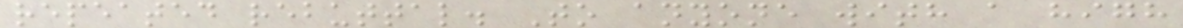repeated rebuttal. To anyone with a high
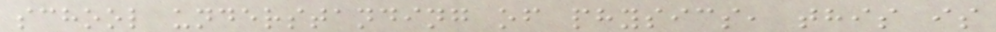school understanding of physics, this is
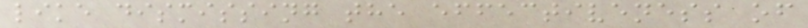like dismissing the effectiveness of
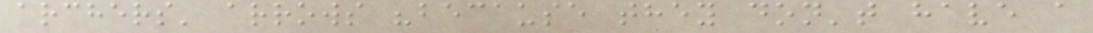archers' arrows "because they don't have a
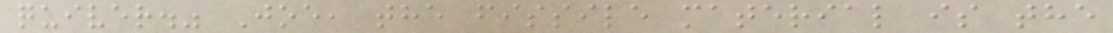quiver." Joe, the fissile material is the
